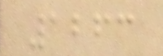1263
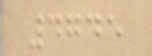4745
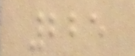225
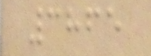3865
